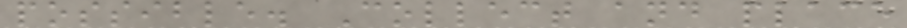possible. Collect and place
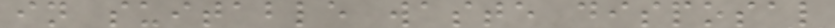in suitable waste disposal
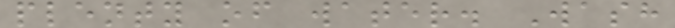plenty of water. Wash
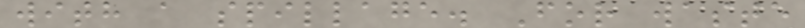with a spillage. For waste
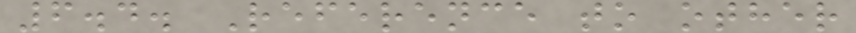6.4. Reference to other
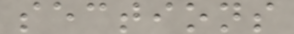sections
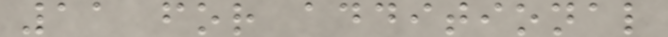11 for additional
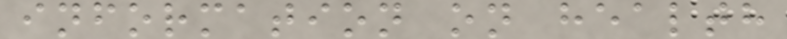information on health
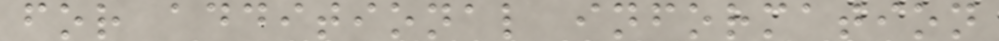for additional information
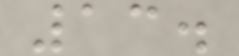13.
